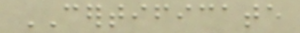CERTIFICATE
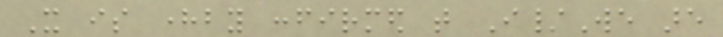It is hereby confirmed that I/We are
